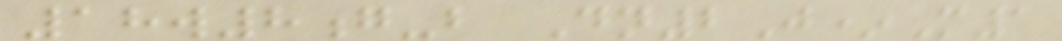18w8g-b Dn2J*M1
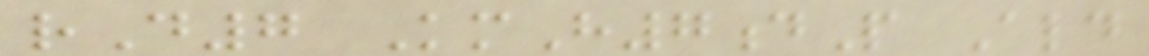rD7 KmH7dP Ald
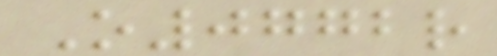O0772r
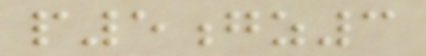p5gz3
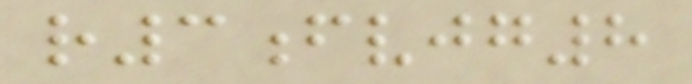r3fvjg8
